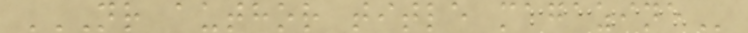NR AUTHOR TITLE MAGAZINE
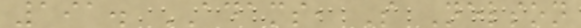191. ADAMS, S Nelson
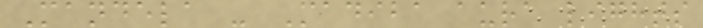Mandela - Madiba aura lights
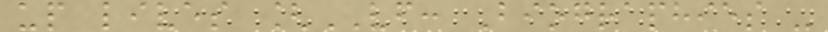up lives [VF: Biographies -
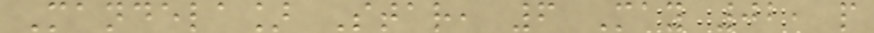Mandela] Star, 6 May 02, p
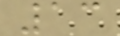13
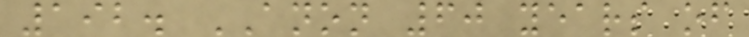192. ANON 60 years of
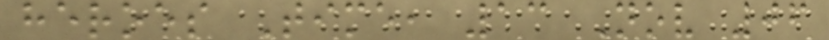heroes Time, 13 Nov 06
